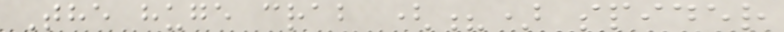The huge crab (?) spider
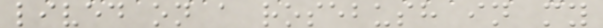lived on a rosebush in my
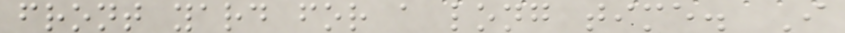front yard for a long time. I
